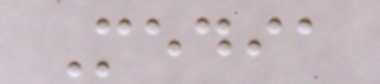Media
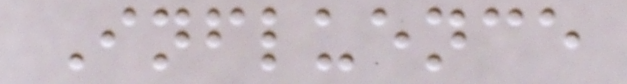Influence
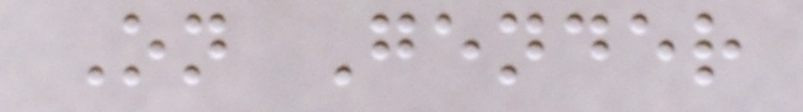On Gender
